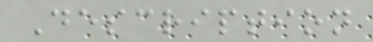Description
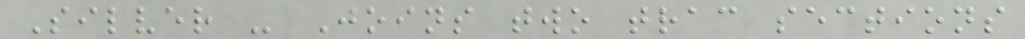Silver - Joins two trac sections
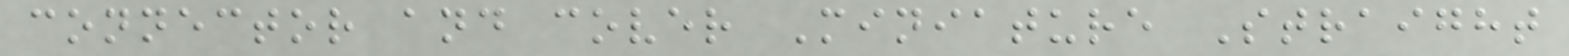connector and cover Miniature Straight
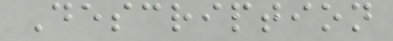Description
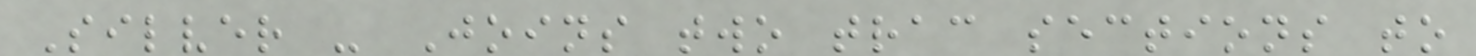Silver - Joins two trac sections to
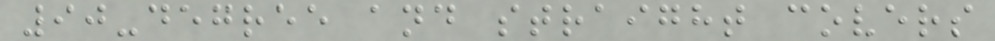90-degree and straight covers
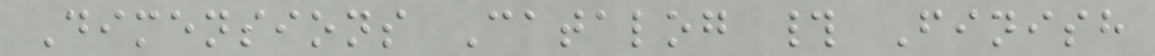Dimensions Catalog # Finish
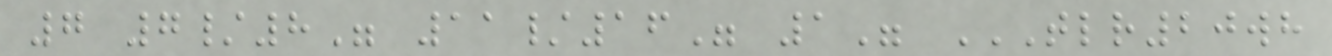7 7/8" 11/16" 1" TLR20WH
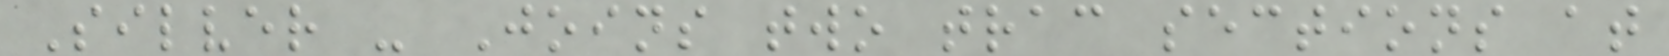Silver - Joins two trac sections at
